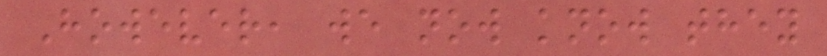However, we now know they
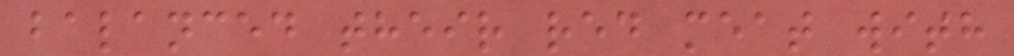balanced their red meat with
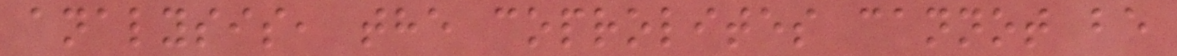analysis, the coprolites cannot be
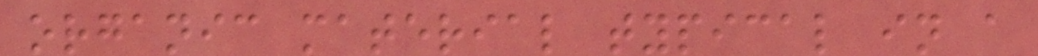organic material typical in a
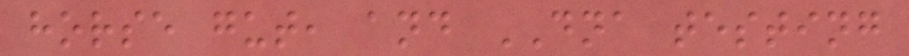horse gut, and DNA testing
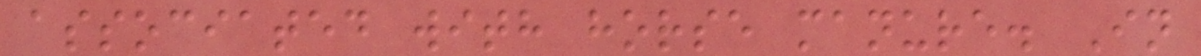associated with horse manure. In
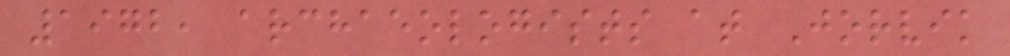1972, archaeologists at Jorvik
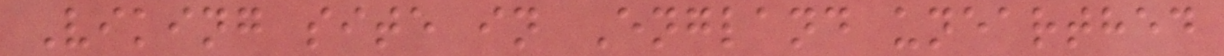Viking site in England unearthed
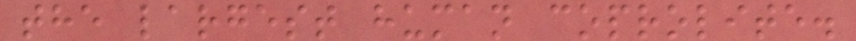the largest human coprolite.
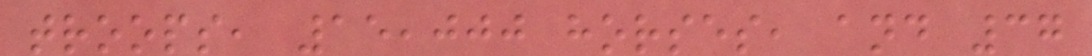troops, 15,000 horses, and 37
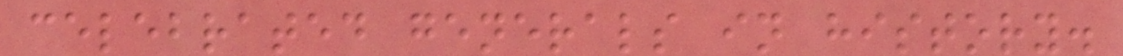celebrated generals in history.
